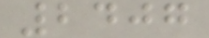2407
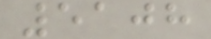5108
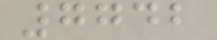7742
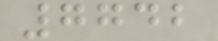7742
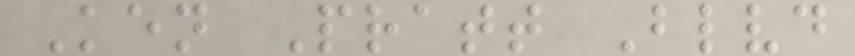Ken Pratt Blvd
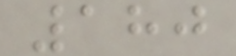180
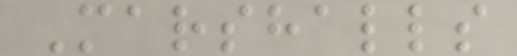Marshalls
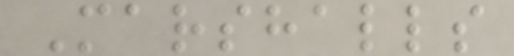Marshalls
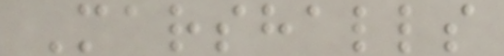Marshalls
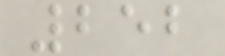252
